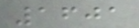1601
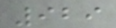929
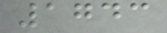1743
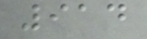914
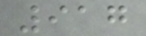917
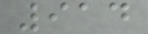914
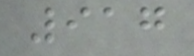917
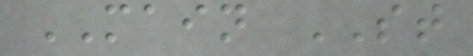MAIN ST
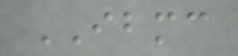IBMC
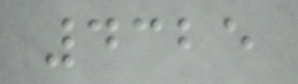4325
